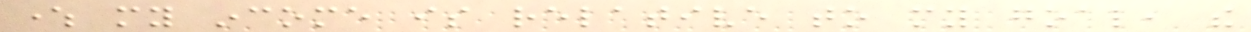where my income is relative to my goal, the
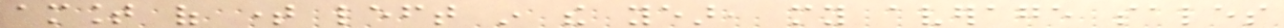amount of time left in the year, my average sales
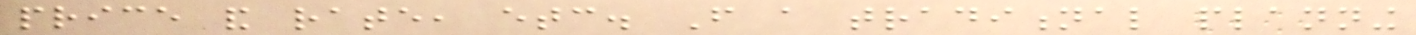price and rate, etc. From a traditional planning
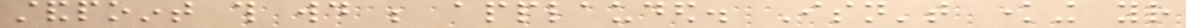standpoint this would be applauded. Isn't knowing your
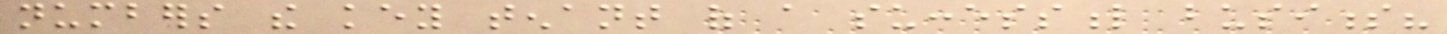numbers the key tenant of a successful business?
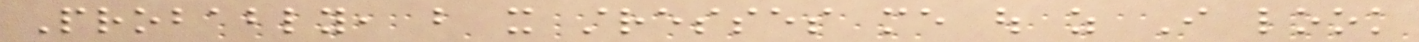Probably, but it stresses me out as I look
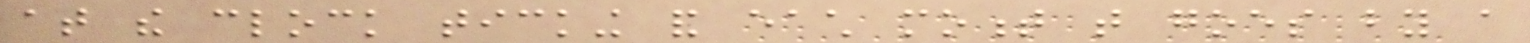at the clock ticking and each moment that goes by a
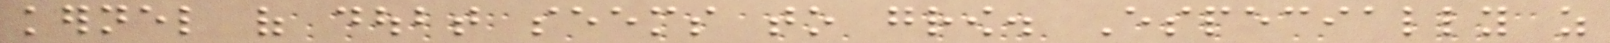kernel of doubt seems to grow. Especially as
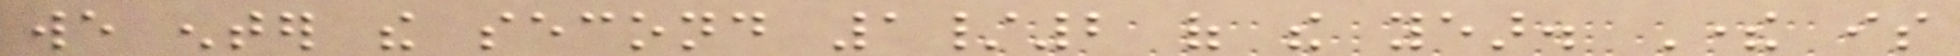we enter the second 1/2 of the year. There is
